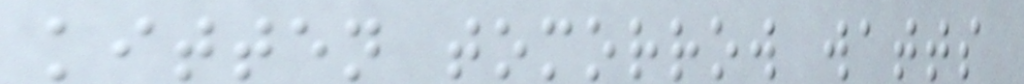kitten tomorrow watts
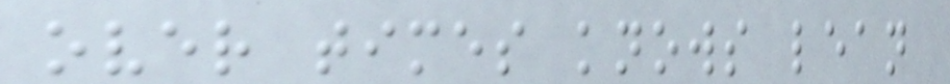over times knows lean
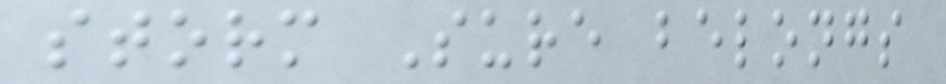storm Sure belongs
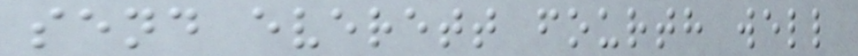send everett fourth well
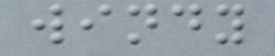windy
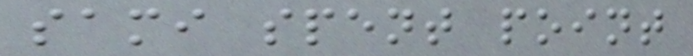sami spent point
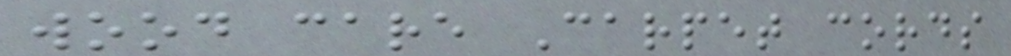wood care Carpet cords
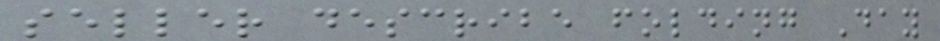seller describe folding Day
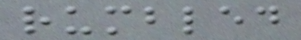rumbled
